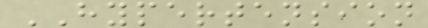HYPERTENSION
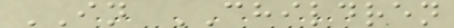IN CHILDREN
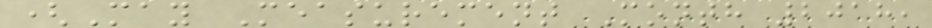(May Measurement Month 2018,
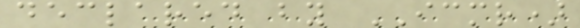declared by ICMR)
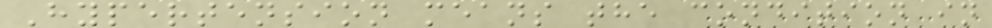Hypertension means the condition in
